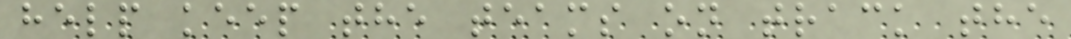help keep the teams on track the
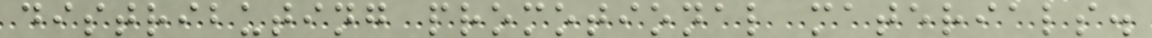distributing promotional materials.
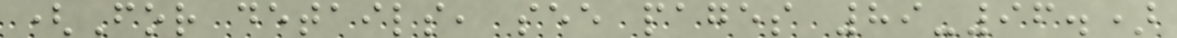(For details, see pages 89-96.)
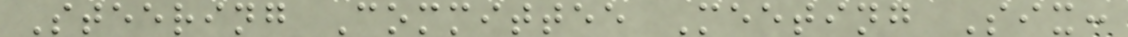Steering Committee Meeting Six:
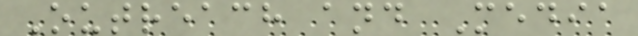Outreach and Media
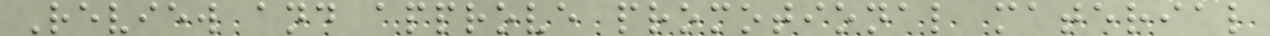Review and approve promotional material
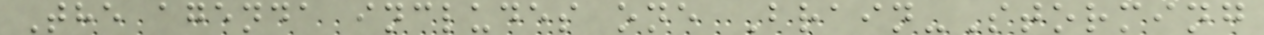The agenda includes one Brain-Storming
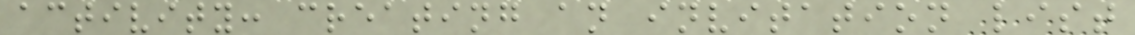activity: creating an invitation list
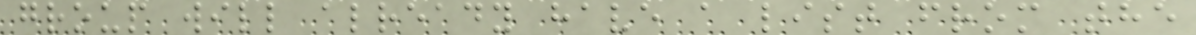group will already have a list from the
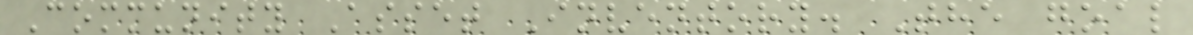Community Asset Inventory. The goal
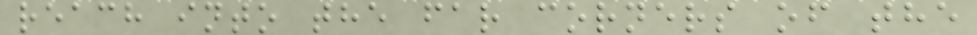reach into the far corners of the
